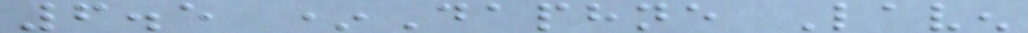6.5 *Daphne Laven
